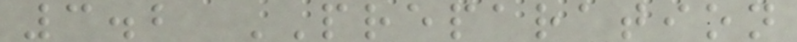3.2 PREPARATION
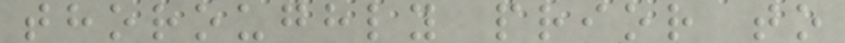thoroughly prior to
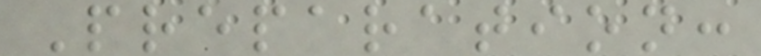Preparation:
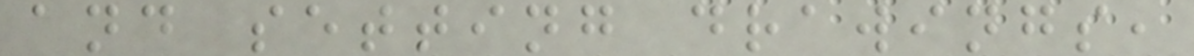and setting drawings,
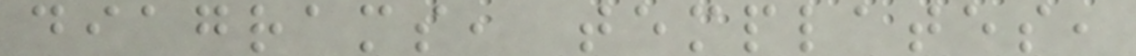diagrams, templates,
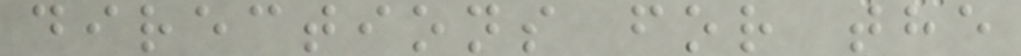directions for the
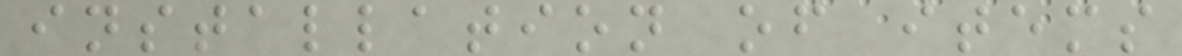installation of items
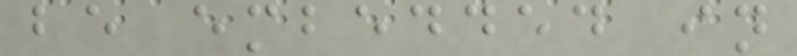be embedded in
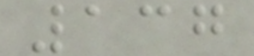137
